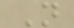N
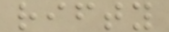rifty
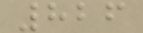826
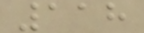118
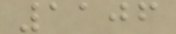1106
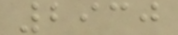2930
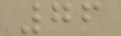76
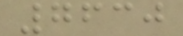7630
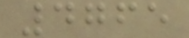4765
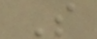S
